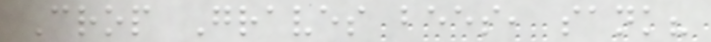Crop Graves bees, sank?
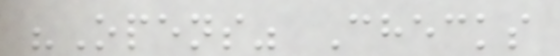"Opens" Checks
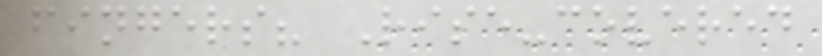fingers? Rise-covered
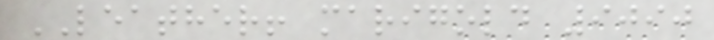LEATHER! marigold 9090
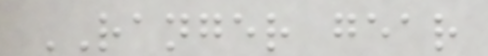RANGER gear
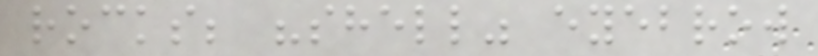rocks; "shell" eyebrow
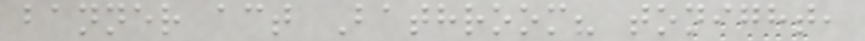banner act Bathroom? tonight,
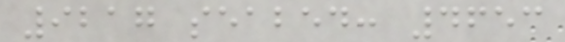9217 seabed: 4653
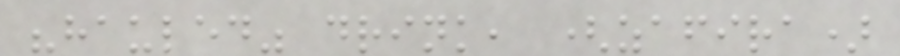"hauled" drink, (zafira)
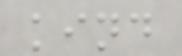kind
